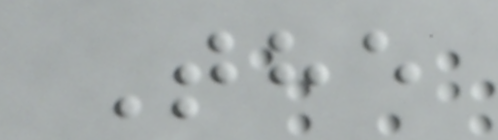The
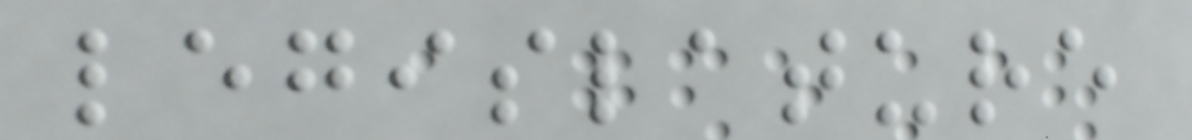legislature
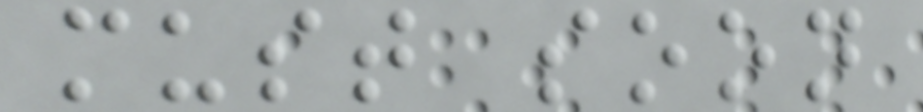must soon
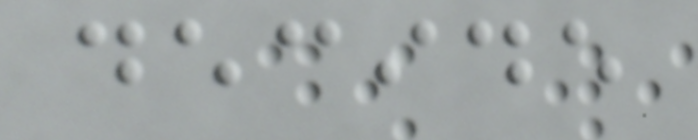decide
